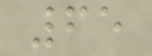65
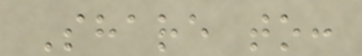Share to:
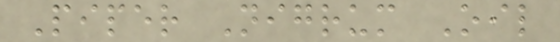Piper Nigrum Oil
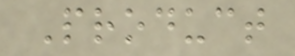Product
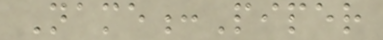Name:Piper
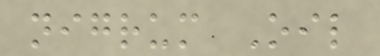nigrum Oil
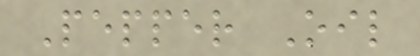Pepper Oil
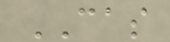CAS
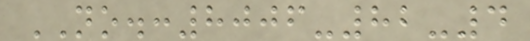NO.:8006-82-4
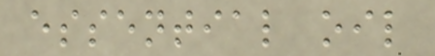essential oil
